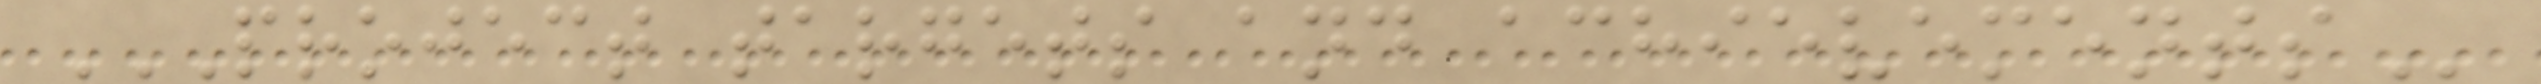PROJECT TARGETS AND ACHIEVEMENTS
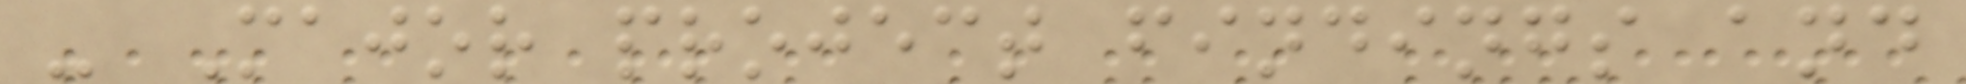- Major project findings and
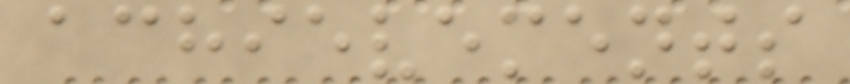achievements
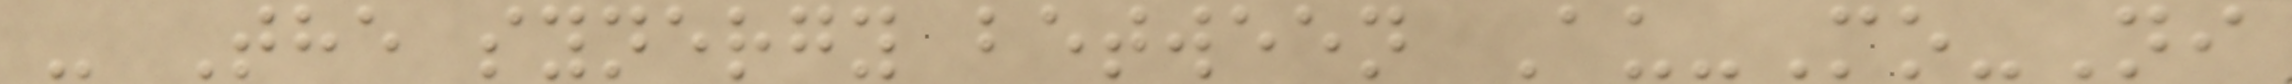- The synergy between Au-Mo-Ni
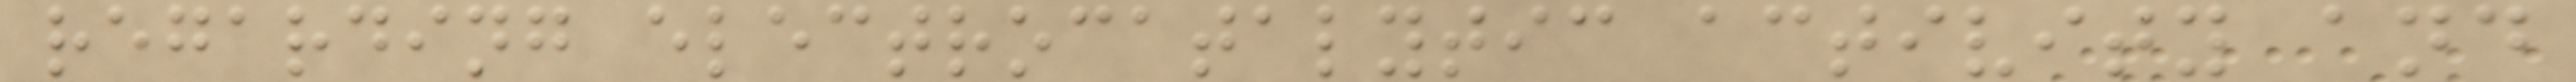regarding electrocatalytic activity and
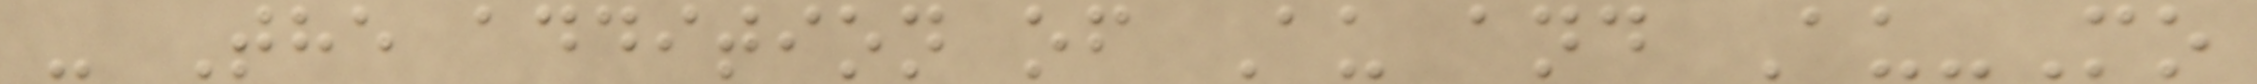- The addition of Au and Au-Mo
